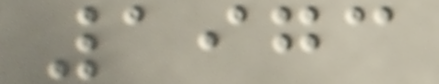1973
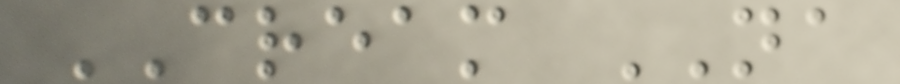CREAM NA
